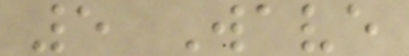5 Wave
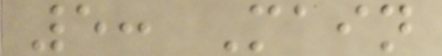5: Main
